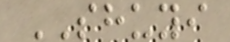SHUYI
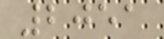2051
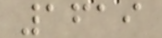1619
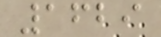1629
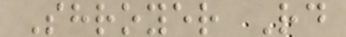Shroyer Rd
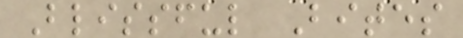Blissful Bites
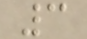3
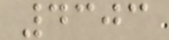4303
